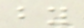by
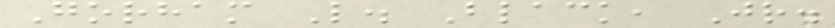Gorham L. Black, Jr.
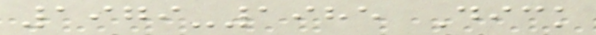1979-1985 Dick
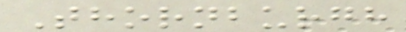Thornburgh
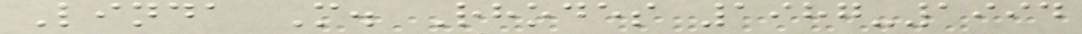Linda M. Rhodes 1987-1994
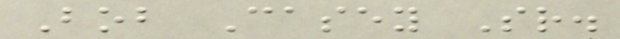Bob Casey Sr.
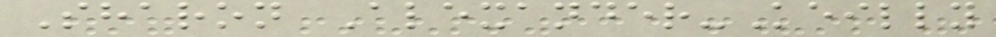Sharon Alexander-Keilly
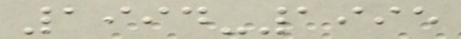1994-1995
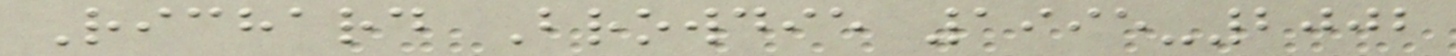Richard Browdie 1995-2002
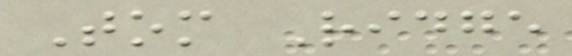Tom Ridge
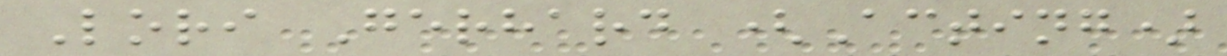Lori Gerhard (Acting)
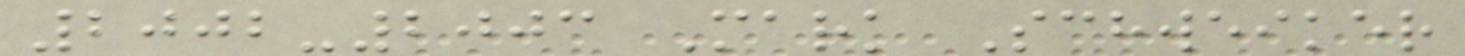2002-2003 Mark Schweiker
